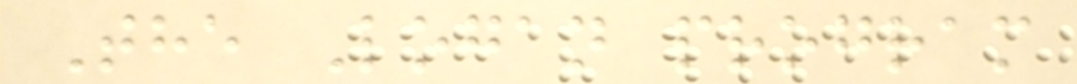The Logan program
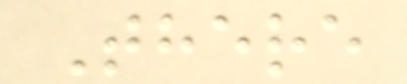There
